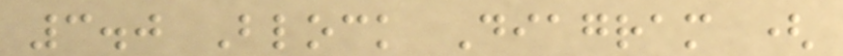3.0 Block Diagram (
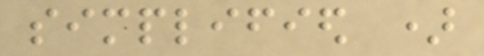simplified )
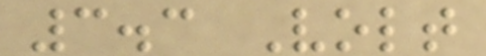3.3 Volt
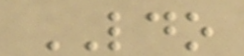LDO
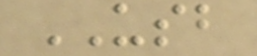USB
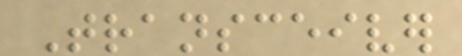Transceiver
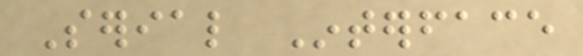Serial Interface
